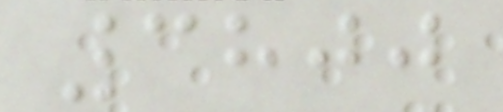3800
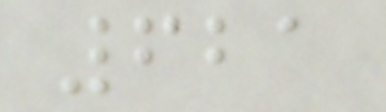621
